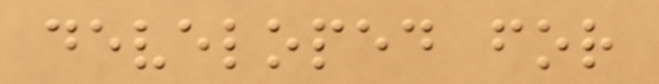developed for
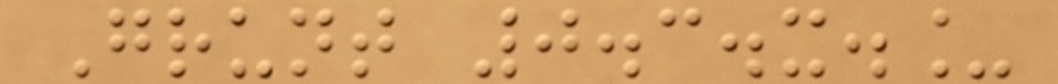Grunt 0.3.x._
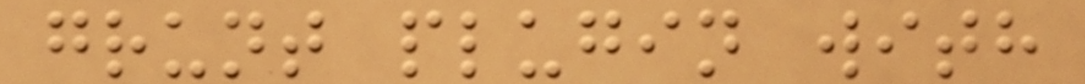grunt plugin with
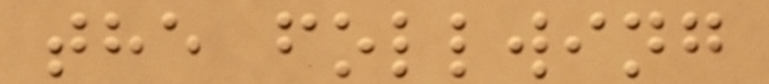the follwing
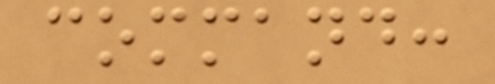command:
